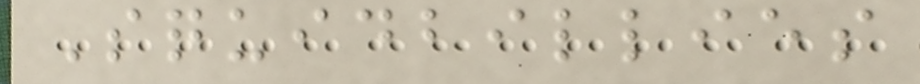Squidbillies
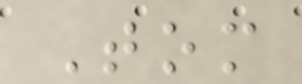Tom
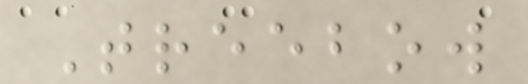Treebow
